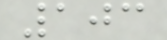103
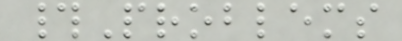#Problems
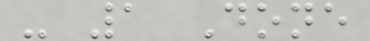- 1 Done
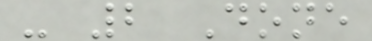- 2 Done
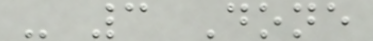- 3 Done
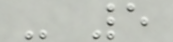- 5
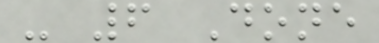- 6 Done
